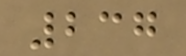237
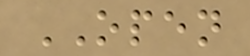OPEN
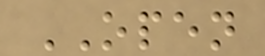OPEN
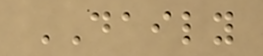DAILY
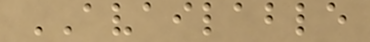AVAILABLE
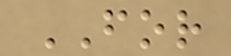FOR
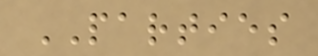PARTIES
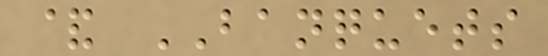& BANQUETS
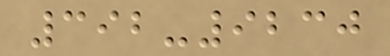392-9230
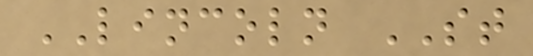LINCOLN ST
